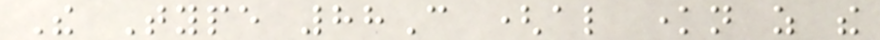The Type 88C (also known as the
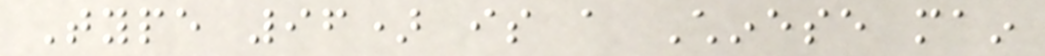Type 96) is a Chinese main
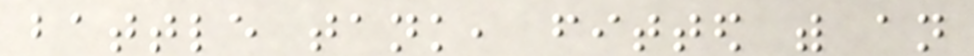battle tank, fitted with an
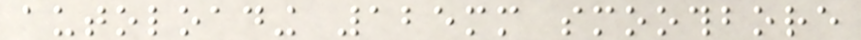autoloading 125mm smoothbore
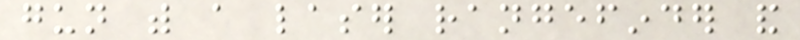gun with a laser rangefinder and
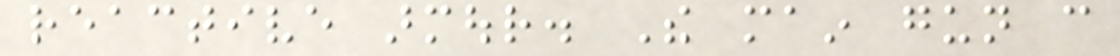reactive armour. The main gun can
